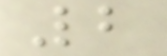2
